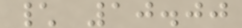\ 10.00
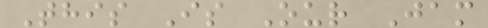This Is Our Jam
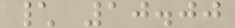\ 10.00
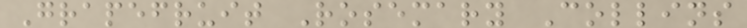Grapefruit Rosemary Collins
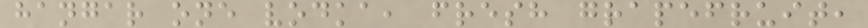hangar one vodka, fresh grapefruit,
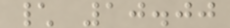\ 10.00
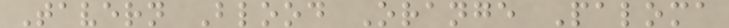Tavern Blood Orange Paloma
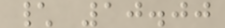\ 10.00
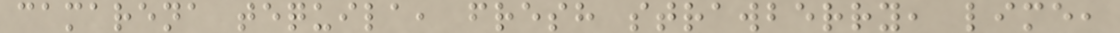camarena tequila, fresh strawberry, lime,
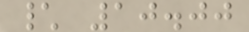\ 10.00
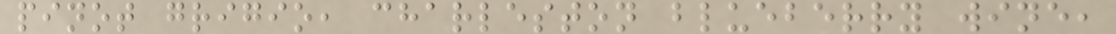pinot grigio, charleston blueberry wine,
